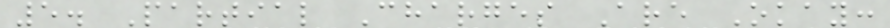5. Partial Charges Are Okay:
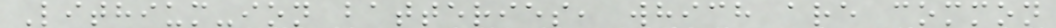Lithium-ion batteries, which are common
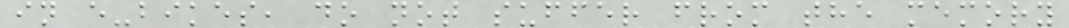in e-bikes, do not suffer from the memory
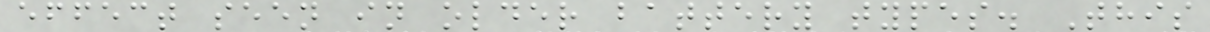effect seen in older battery types. This
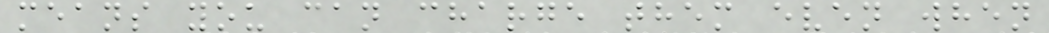means you can charge them even when
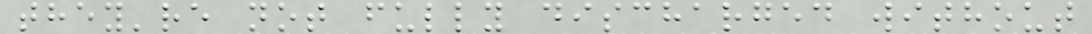they're not fully discharged without
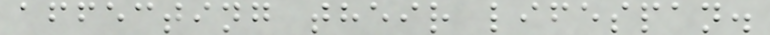affecting their lifespan.
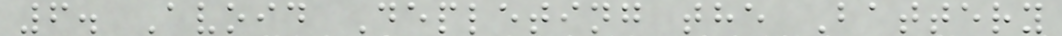6. Avoid Depleting the Battery
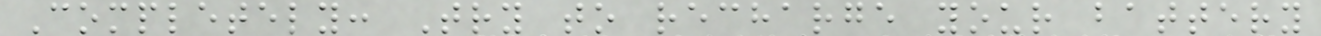Completely: Try to recharge your battery
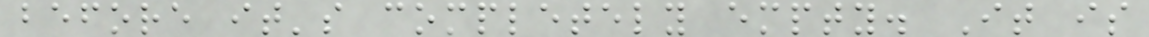before it's completely empty. It is
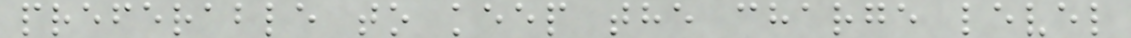preferable to keep the charge level
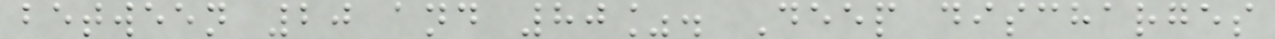between 20 and 80%. Deep discharges
